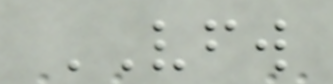VFW
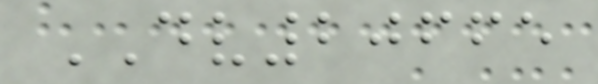DV20665
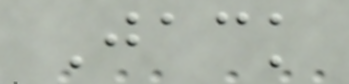Jack
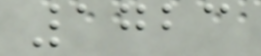1723
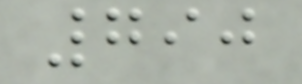790
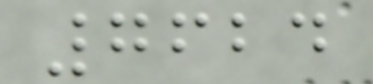7624
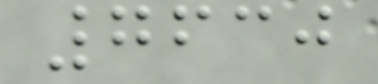7630
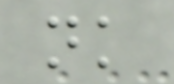nk
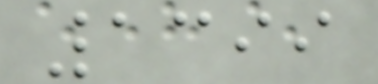1399
